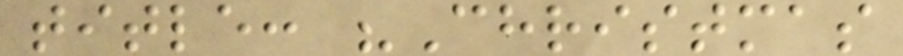title: "Christmas
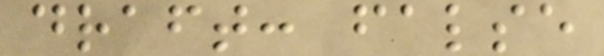draft: false
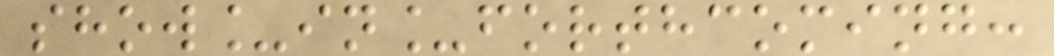show_in_forthcoming:
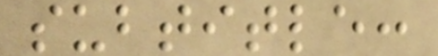subtitle:
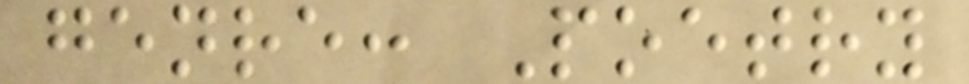genre: Poetry
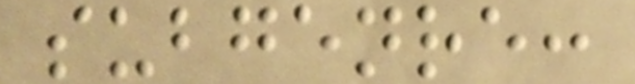subgenre:
